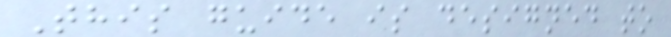This guide is designed to
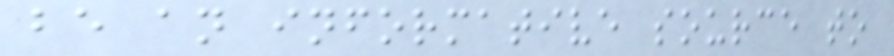be an informative source to
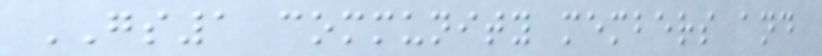GS1 community members and
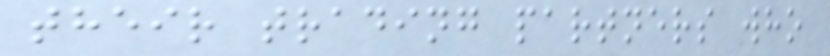their trading partners who
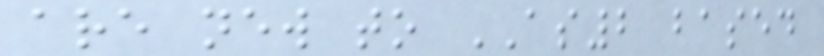are new to AS2 based
